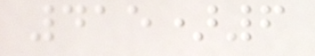415)6
